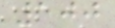100
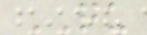QU
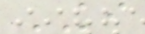KI
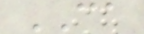CA
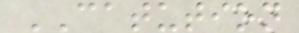CATUTION
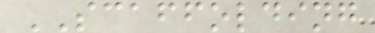SCAFFOLDING
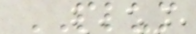PLUM
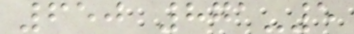650 871-5
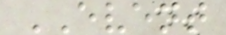EVENT
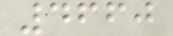4660
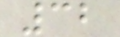32
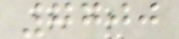7700
